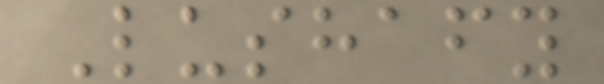Lushafy
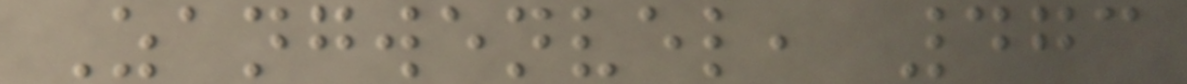Zangwenvel, 473
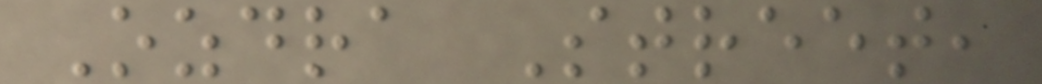Ozdra Street,
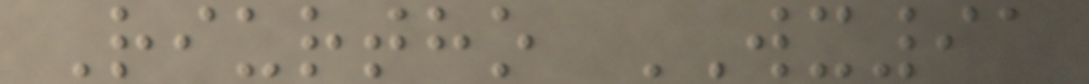Riurtho WX91
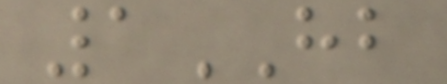1HB
